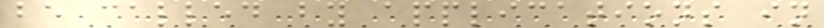be called by applications in
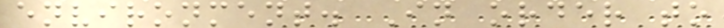environment. In order to
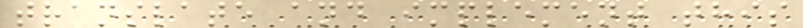translate and implement this
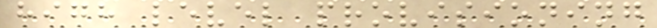high level provisioning
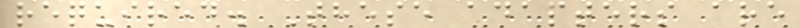required. These adapters are
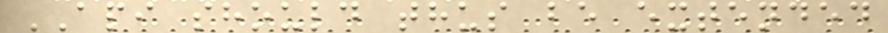API should thus be extended
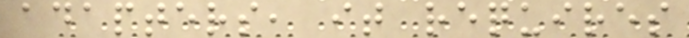adapters, it requires
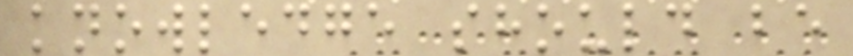knowledge should be
